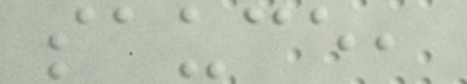sauce,
